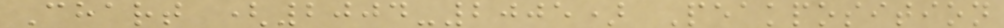Chart (2004-2005) Peakposition
